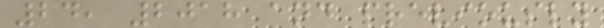24, 2018 and previously
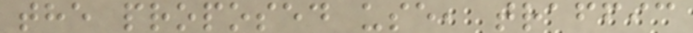the proposed use, traffic
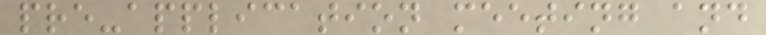pre-application meeting and
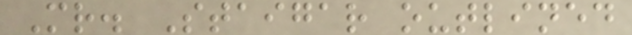Mr. Staigar outlined
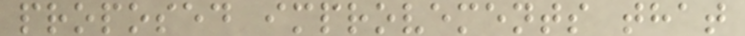proposed improvements that
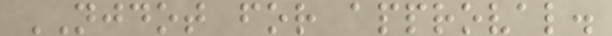NJDOT for approval.
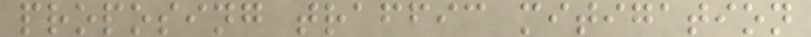proposing traffic mitigation
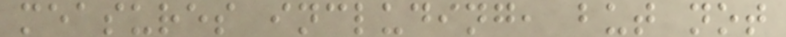measures including, but not
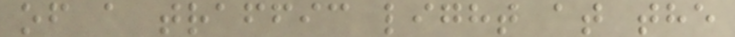of a traffic light at the
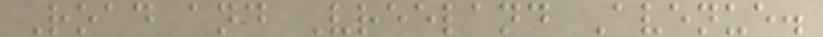Road and Vreeland Avenue.
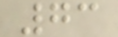73
